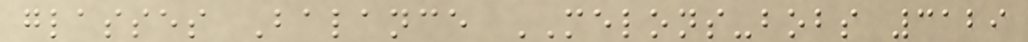glasses Balance MELONS-bobs 3129
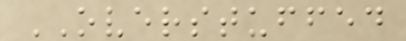OVERSTUFFED
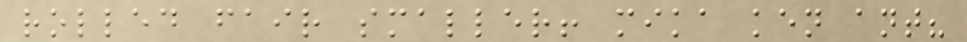rolled fair smaller! mika ken ant?
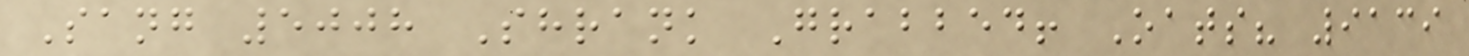Sang 5008 Shrank Grabbed! Oats? 9139
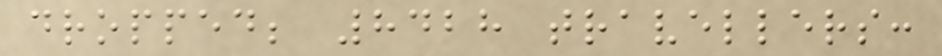dropped; 8428 travellers:
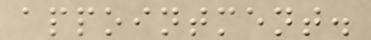appointment.
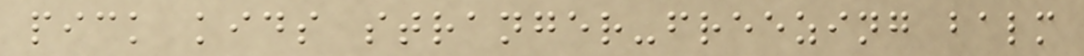pick kids stranger-freezing balm
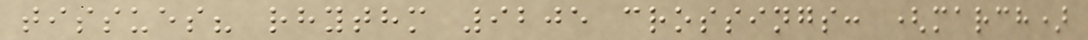tissues? rhythm 9205 crossings: (march)
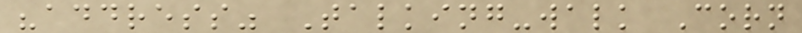"address" Talking-walk Corn
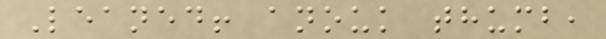Leaned! anouk thumb,
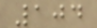104
